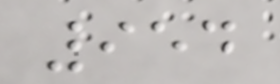954
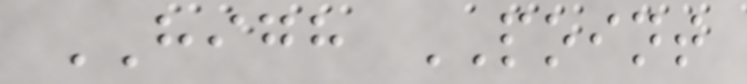HIGH POINT
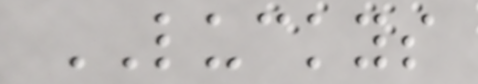LUCKYS
